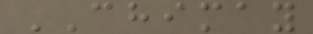CHIMAY
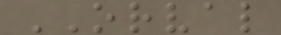ORVAL
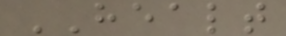HEALT
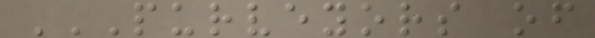PURVEYORS OF
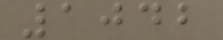1042
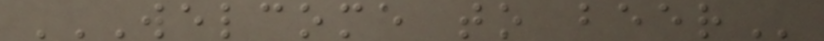WELCOME TO BEER
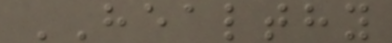HEALTHY
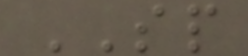SP
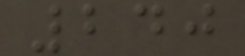240
